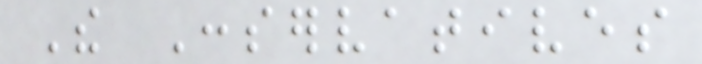The Conservatives
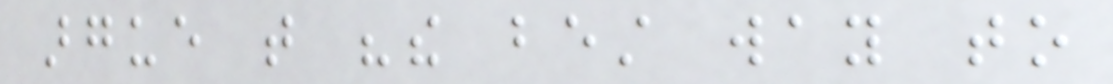argue that "the best way to
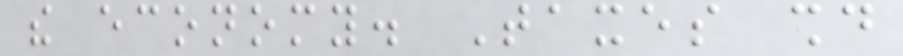the economy. Taxes should
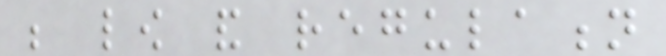be low and regulation
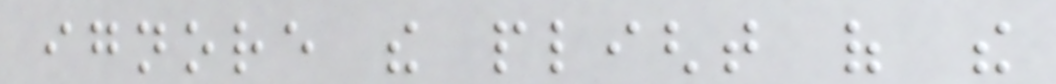ignore the plight of the
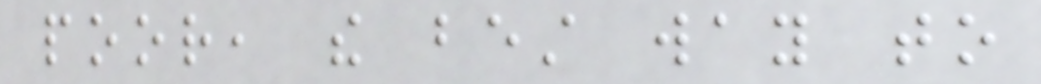poor, the best way to
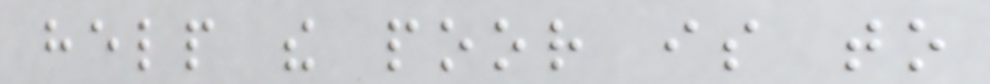help the poor is to
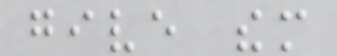give them
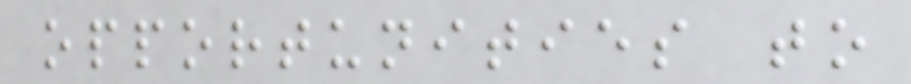opportunities to
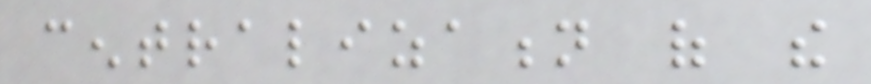centralization of the
